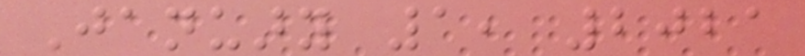January 1, 2021
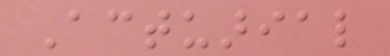Actuarial
